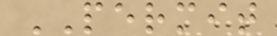PERMIT
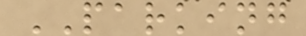PARKING
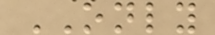ONLY
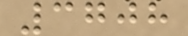3708
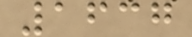1637
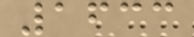1633
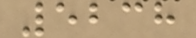5238
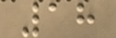18
